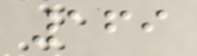169
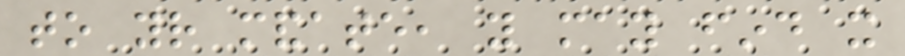to your mandate, you may find it
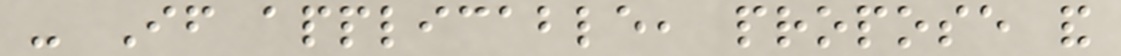- If applicable, propose and
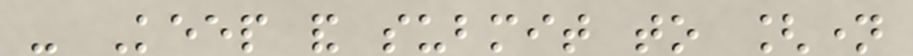- Keep and submit to [name
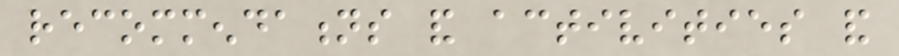recommendations and activities and
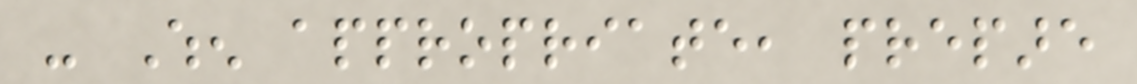- When appropriate, prepare
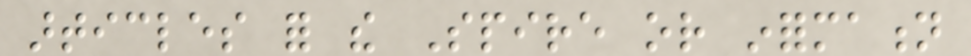articles for the Spire or information
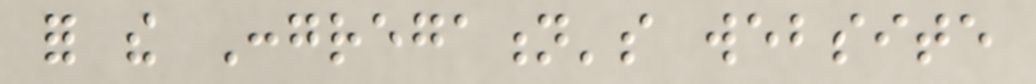for the Congregation's website
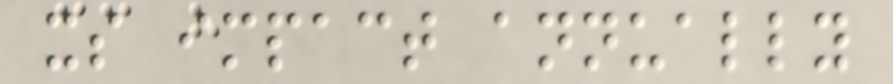its impact annually
